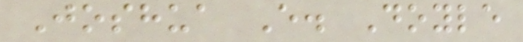Joshua E. Doyle
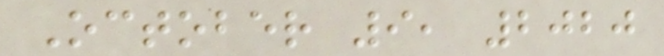October 9, 2020
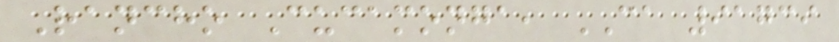Rancho Cucamonga, CA 91739
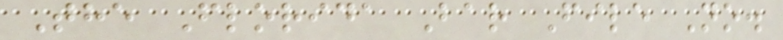The Florida Bar File No.
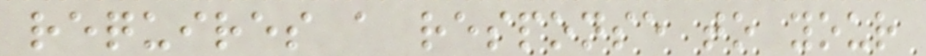requires a response to your
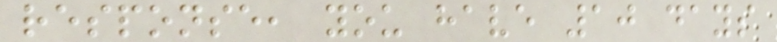response, you have 10 days
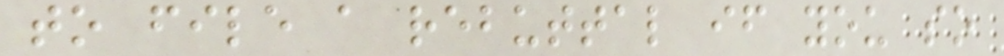to file a rebuttal if you so
